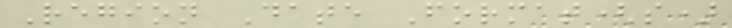Region Date Format(s)
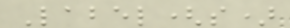Label(s)
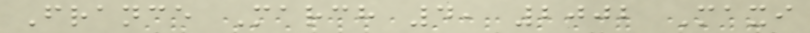France March 4, 2002 Maxi
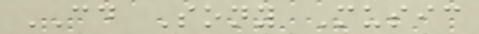CD Sony Music
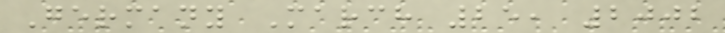Germany March 25, 2002
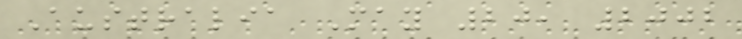Australia May 20, 2002
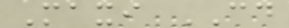Maxi CD
